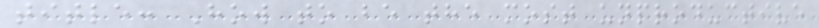title: How to be the most unproductive
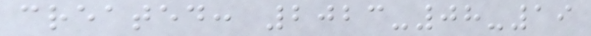created: 2023-08-19
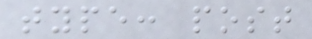type: post
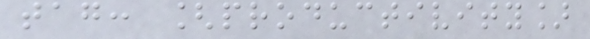tag: [productivity]
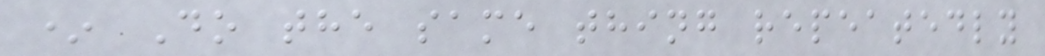* Do the same thing repeatedly
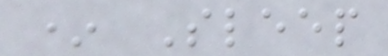* Sleep
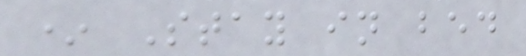* Stay in bed
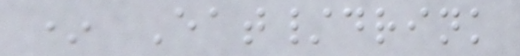* Eat/drink
